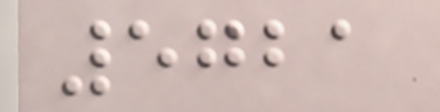5721
